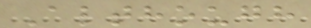Although
